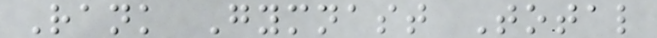Rank Gymnast Total
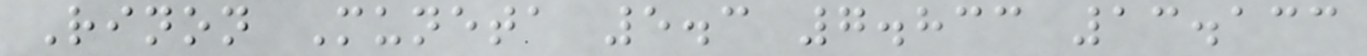Rinon Muneta 5.3 7.833 13.133
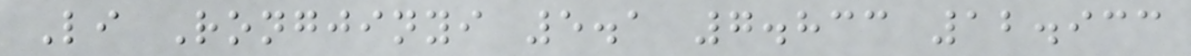Li Rongjinyi 5.1 7.833 12.933
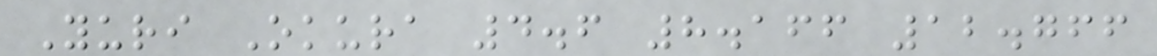Yuri Okura 4.6 8.166 12.766
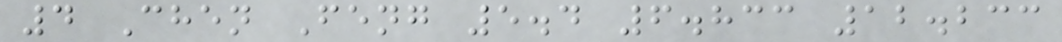4 Chen Feng 5.4 6.833 12.233
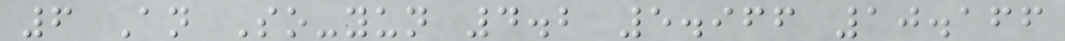6 An So-yun 4.2 5.966 10.166
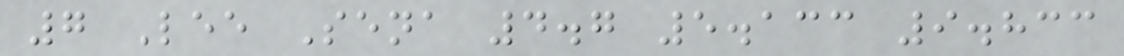7 Lee Sena 4.7 5.133 9.833
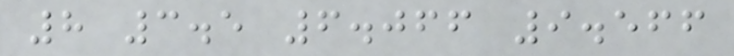8 3.5 6.066 9.566
